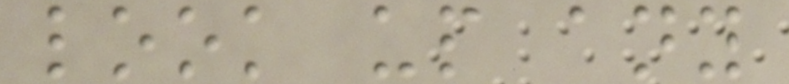look up any
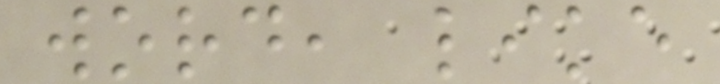word, like
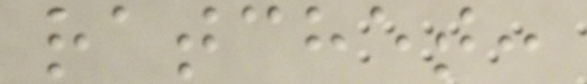ratchet:
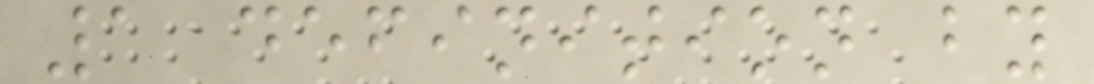1 definition by
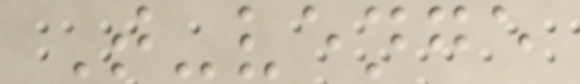T-venge
